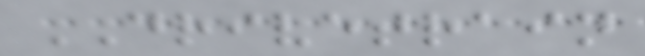DRIVETRAIN
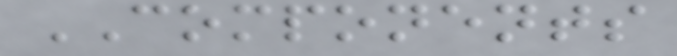COMPONENTS
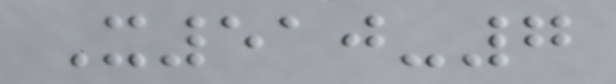X510-7
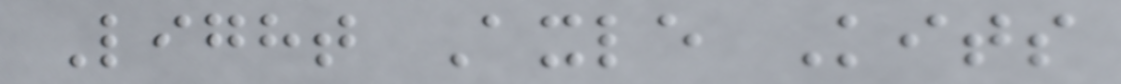Light Axle Kits
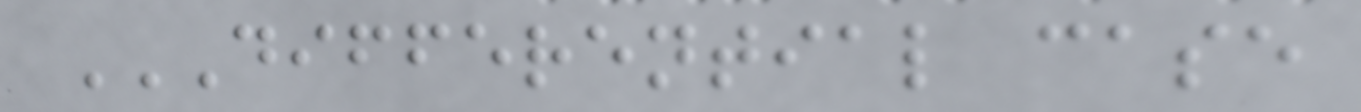DIFFERENTIAL CASE
